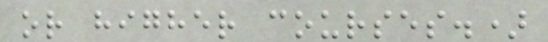or higher courses.)
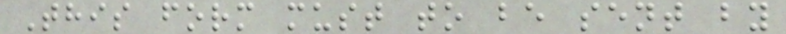This form must to be sent by
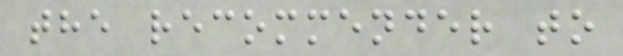the recommender to
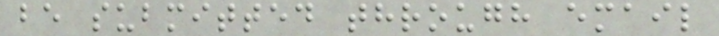be submitted through email
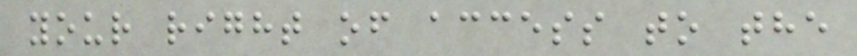your right of access to the
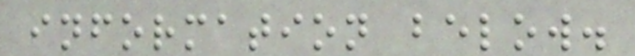information below.
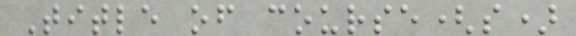Title of course(s)
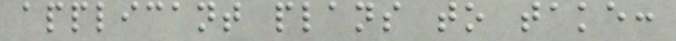applicant plans to take:
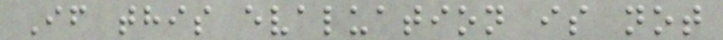If this evaluation is not
